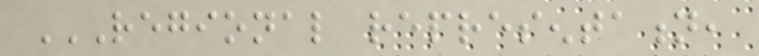REGIONAL REPRESENTATION,
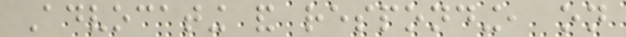Advocating and responding, on
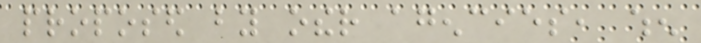proposed by other agencies, when
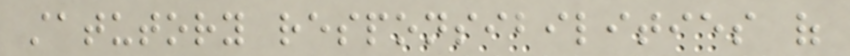statutory responsibilities of
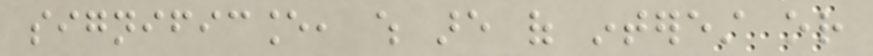significance, which are of interest or
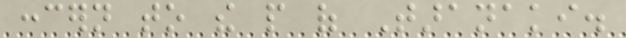concern to the people of Taranaki.
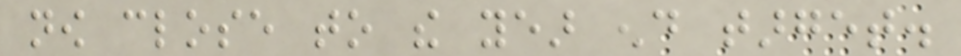now close to the year end target.
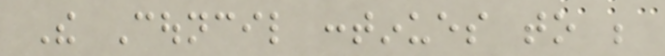The Council continues to be
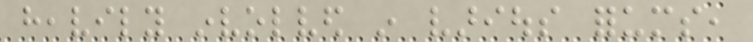heavily involved in various forums,
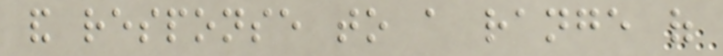and response to a range of
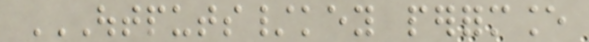OUTPUTS/KEY PERFORMANCE
